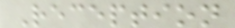Reception
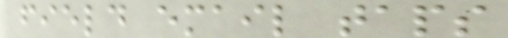field email taps
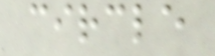circle
